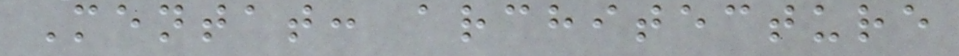Mentat: architecture
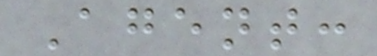Agent:
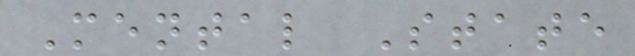Mental State
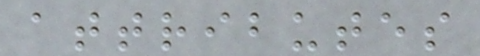attributes
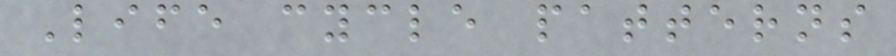Life cycle patterns
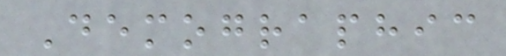Demographic
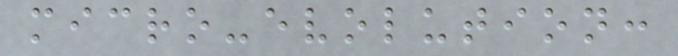micro-evolution:
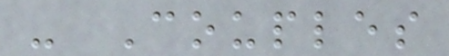- Couples
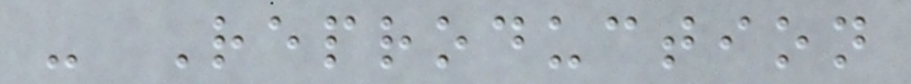- Reproduction
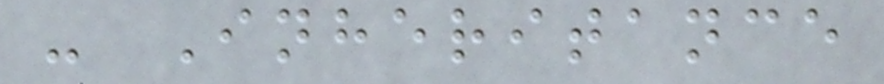- Inheritance
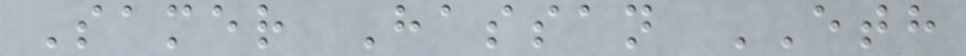Samer Hassan ETH
